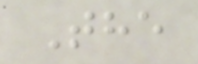The
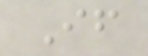If
